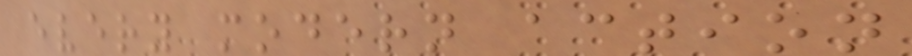every modern action
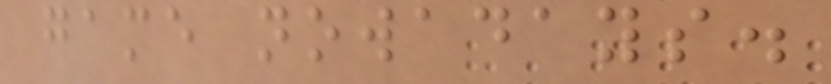game nowadays.
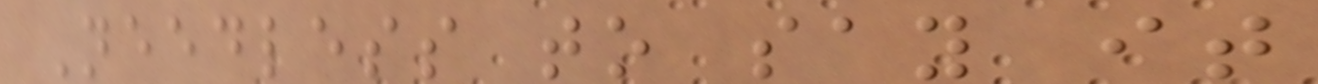Needless to say it
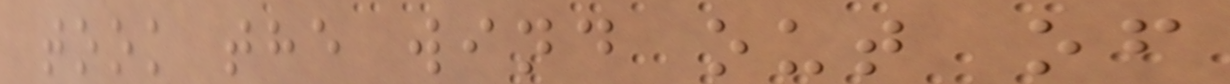took the wind out of
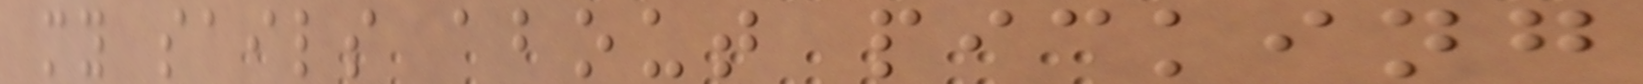my sails about picking
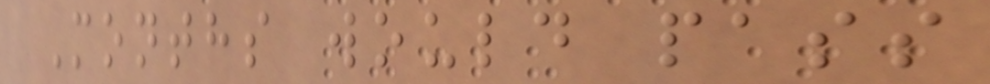Months would pass
